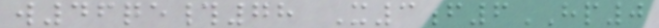w46qe#78 X3f6HP0
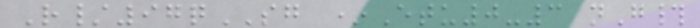R/97qSG *Etu0-3 nG#
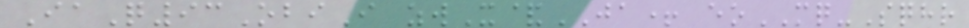IaQ93ObiI zwX&JA+ eoMQ-Sqhr
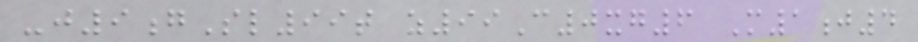-j9gSl99t z99C0xg6 M1j4
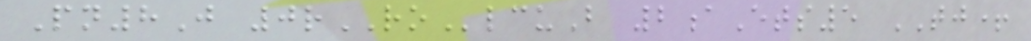Pn8J 0rROlcuB 2aEts5 TJ+
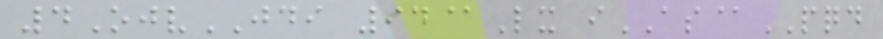4OjvJDI 94@Lx iAS@PQD
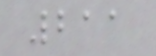211
